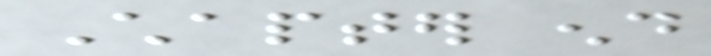Chapter end
